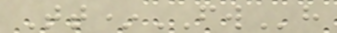Tt*FWh
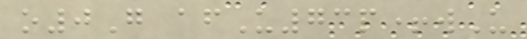o0G afU73p+wU
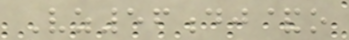Vz56dj&o
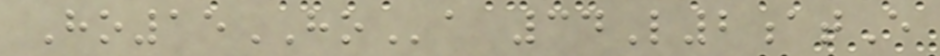Ho15HOa 34L2atE
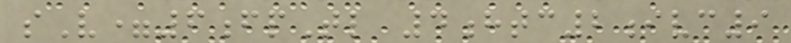sV=6fpTl 4htc2ivc9
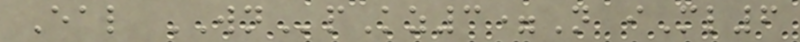Eal WNpKz3=N iMl6
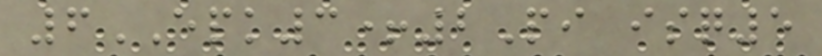6EPK3+2Pi isq5
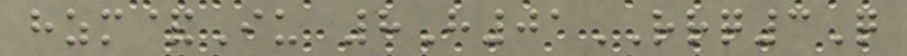hzm&Iu 8H01RRQ3Q
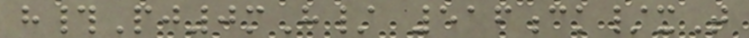h#Pj0mH/ 516ck/xT
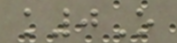k0O
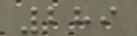289
